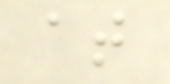at
